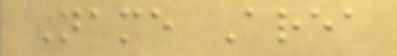Name Area
